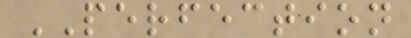PERFECTION
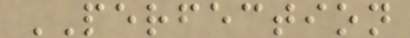PERFECTION
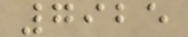7925
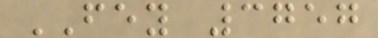FEY 3757
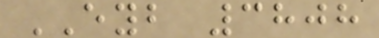EYB 3808
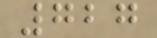727
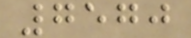7570
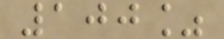100%
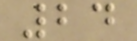24
